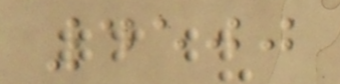4500
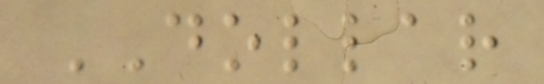DOLLAR
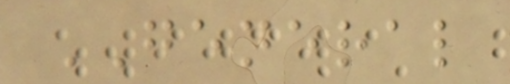GENERAL
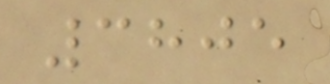3805
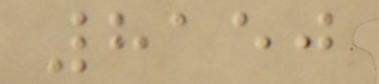8150
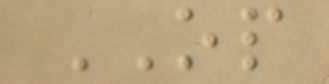OP
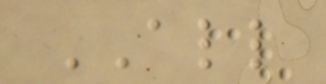ALL
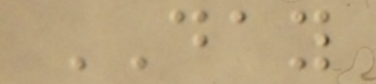DAY
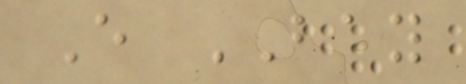E BAY
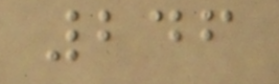246
